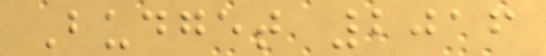Budget 2016
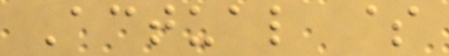Actual $
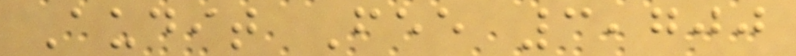Audit Fee 3,700
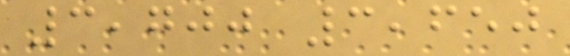3,700 3,650
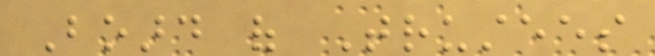Board of Trustees
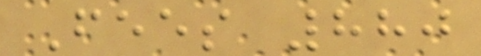Fees 880
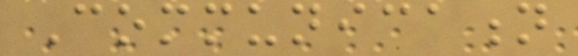Communication
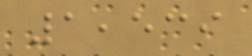1,539
